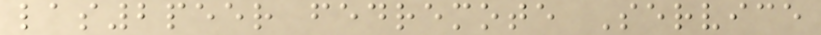las2peer fedremote Service
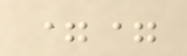==
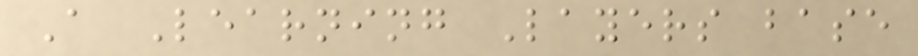A Learning Layers base
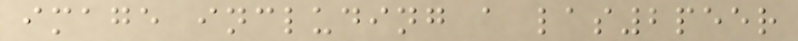image including a las2peer
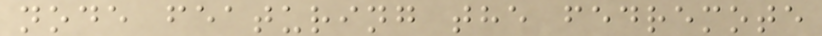node featuring the fedremote
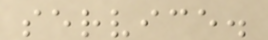service.
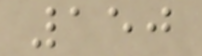150
